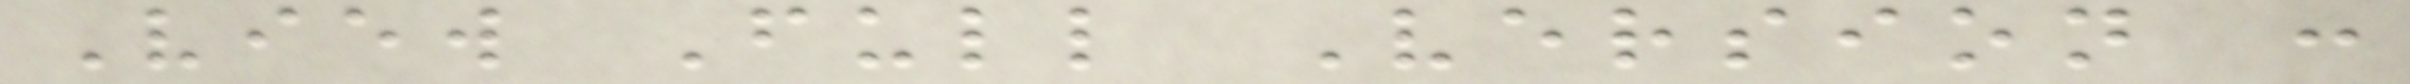View Full Version :
